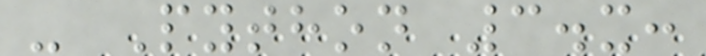- Python 3.x:
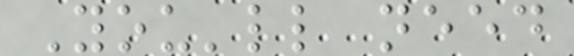You'll need
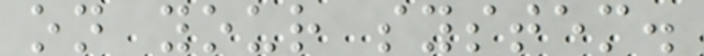on your system.
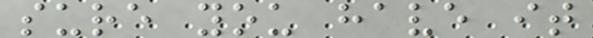sure you have it
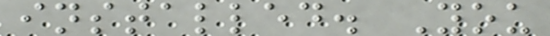installed. You
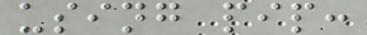using pip:
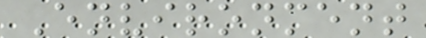Environment
